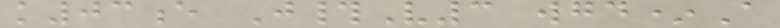k03e J#V3 wgd*A
